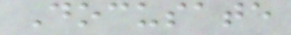Docusate
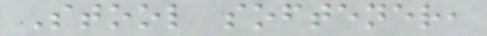Stool softener,
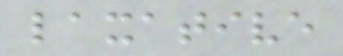laxative
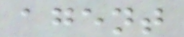agent
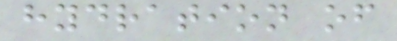hydration of
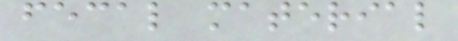fecal material
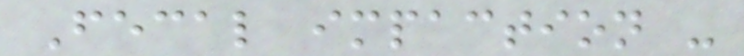Fecal impaction -
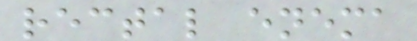rectal enema
